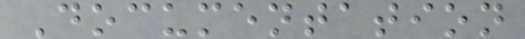Documentation
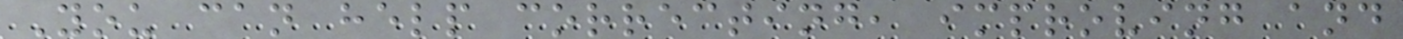You can help correcting, improving and
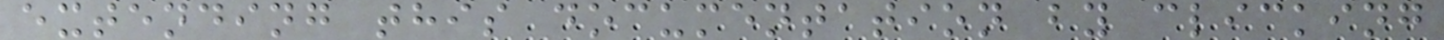extending this documentation by clicking
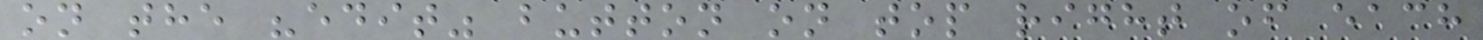on the "edit" button on top right of each
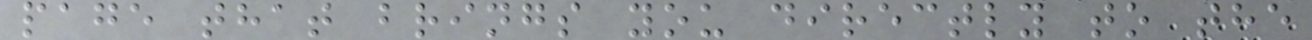page that brings you directly to the
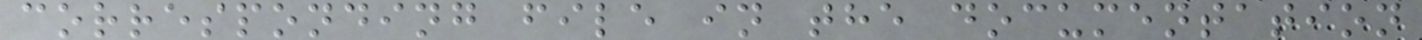corresponding file in the documentation
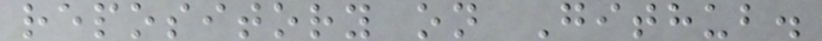repository on Github.
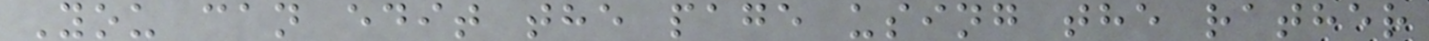You can edit the page using the rather
